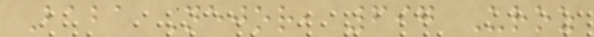Baba Nejor, 697 Uroz
